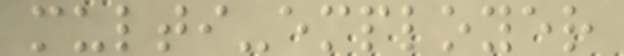multi-employer
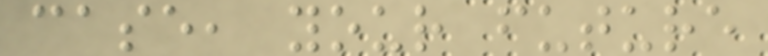case, your future
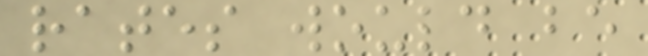rates would be
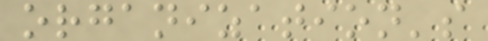organization's
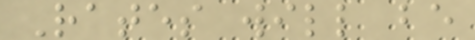Rates will be
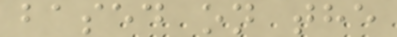based on the
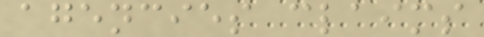agencies claims
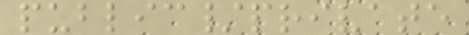public/private
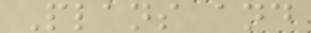Plans and
